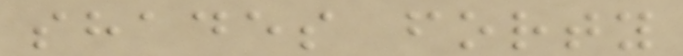shades forty
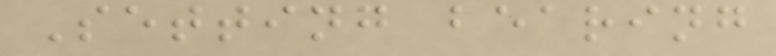Setting bearing
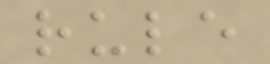rule
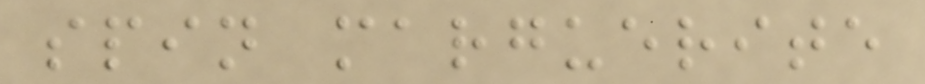spin marguerite
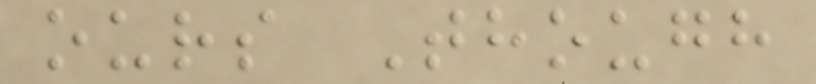ours Though
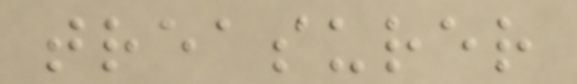treasurer
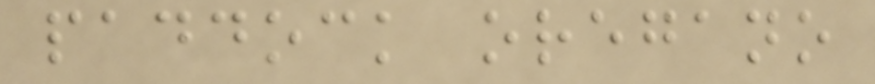paddock oregano
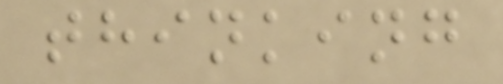thinking
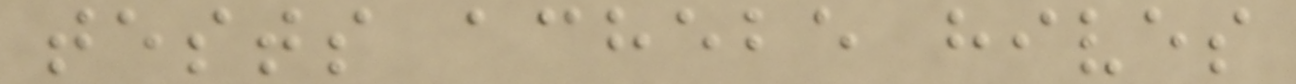tests achebe hives
